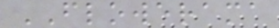FLOWERAMA
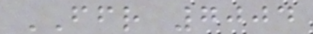FFR 7004
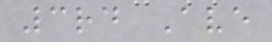3rd Ave
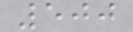500
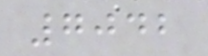7042
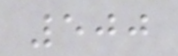500
